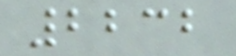2232
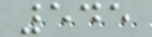545
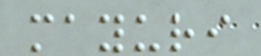mayuri
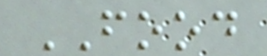FOOD
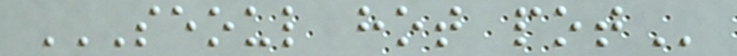SEOUL HOT POT
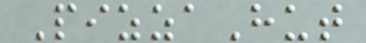PizzaHut
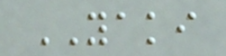YAKI
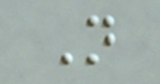N
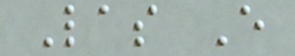Las E
